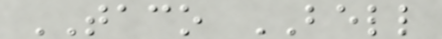TACO BELL
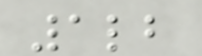1lb
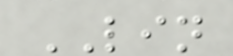LIN
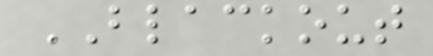BLACKOUT
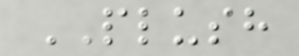PLUSH
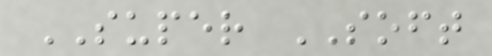SUPER SOFT
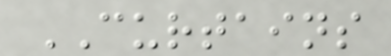CURTAINS
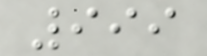999
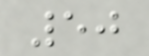50
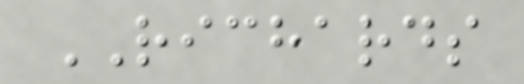RICHARDS
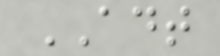ADT
